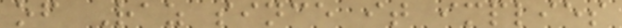of Raz since it implies
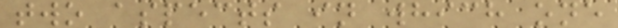two aspects in which one
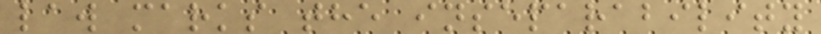law marks the inseparability
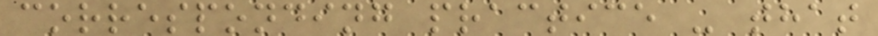corresponding practice - that
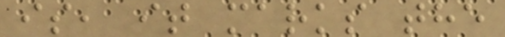is, it marks the
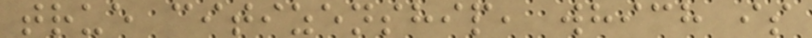true citizenship, which is
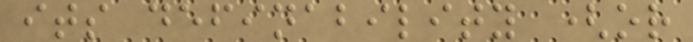its definability (or
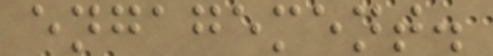engagement.
